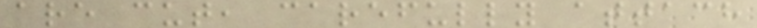are cut, carefully attach
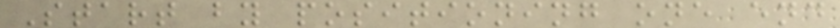Start by positioning one end
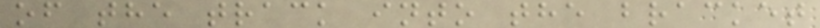of the track into the bracket
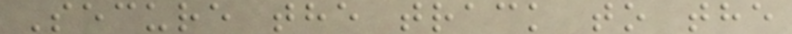Secure the track to the
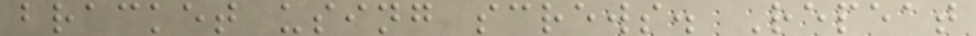bracket using screws. Repeat
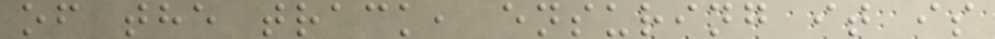of the track, ensuring it is
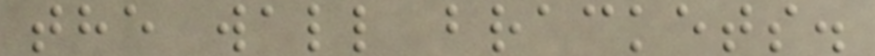the wall brackets.
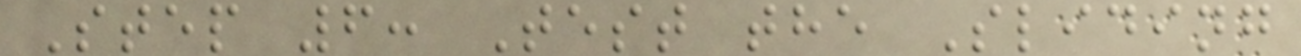Step 6: Test the Sliding
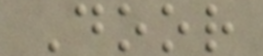Door
